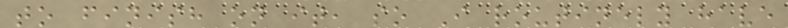to finish on it, so I routinely have
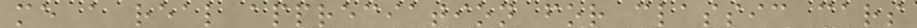me a real appreciation for classic cars
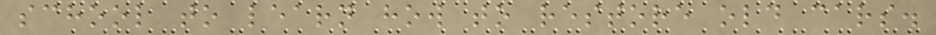school to learn how to restore old cars.
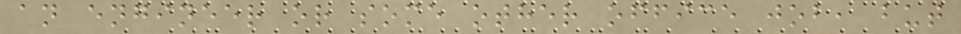an engineer or some other office job, but
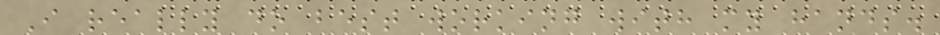I really do best working with my hands.
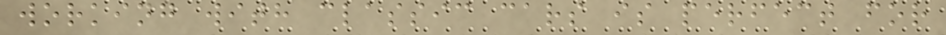working with classic cars is perfect for
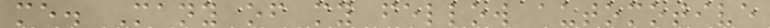me. Many of my fellow automotive
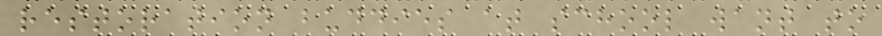restoration buddies at school want to
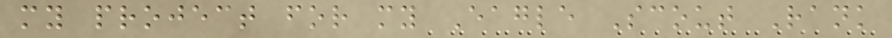my project for my Eagle Scout Rank
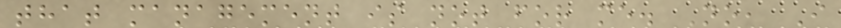that management is not for me. No, I
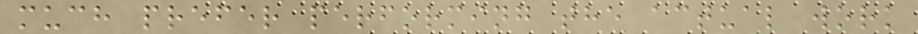much prefer performing the actual work
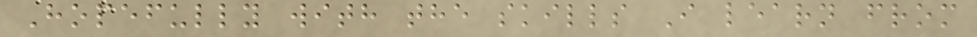Hopefully with the skills I learn from
